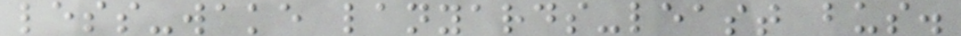less-wake lanyards-least bus.
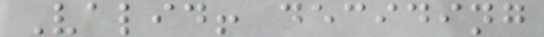Valid! deciding
